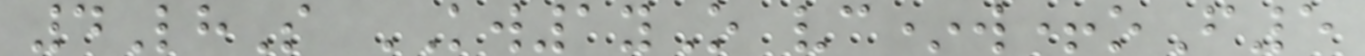4LhS KW1yO vc*w+oF5
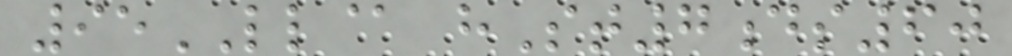95LL@ hSt7ds60
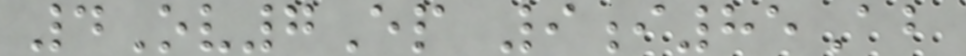4Ov7Ep 9i85Ab
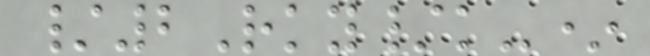/2Rky/k-*
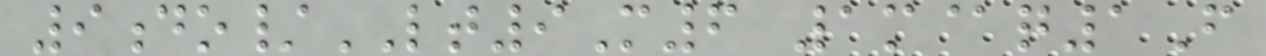9do/LT9M6 1m@q1F
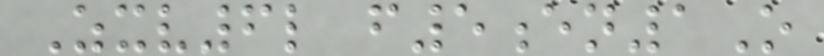Zxv6l f5en1O
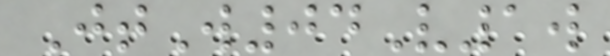JtW04V1w
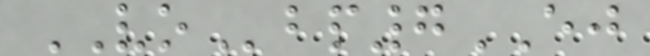VObp7EJ
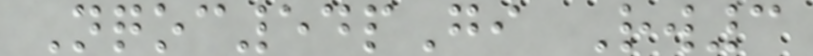Nqoc54pGi Rw3
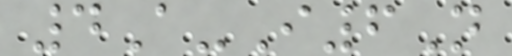4A-I6N
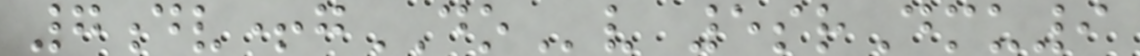7dv+gDOv 5srDmu9
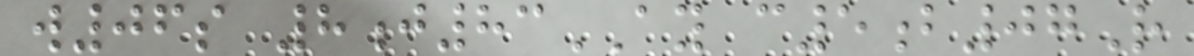w06s 8j83AY c5b07R
